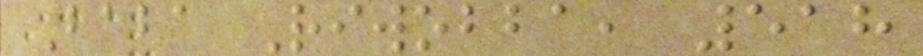Baba Riwobba, 518
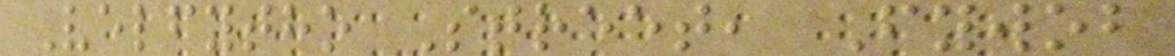Velfytho Street, Fywob
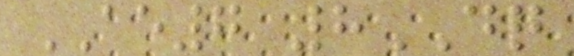AE7 8DQ
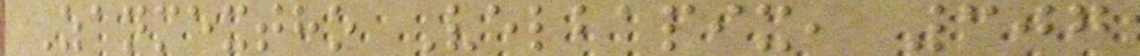Zanmextho Velbapix, 307
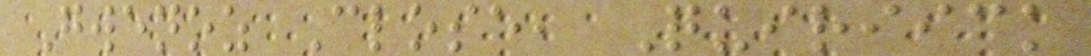Gwenoz Close, Quiriick
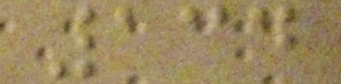134
